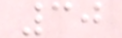30
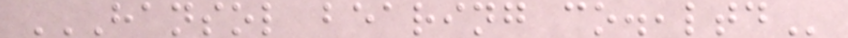HANSOL BEARING CO.,LTD
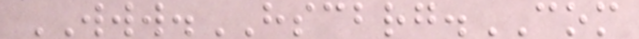WWW.HSCBRG.COM
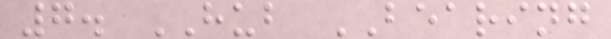7. HUB BEARING
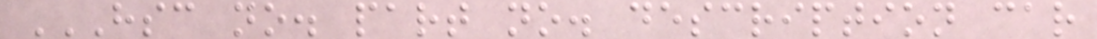HSC NO. PART NO. DESCRIPTION CAR
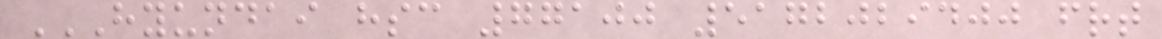HYUNDAI HSC 77100 5172029400 FRT
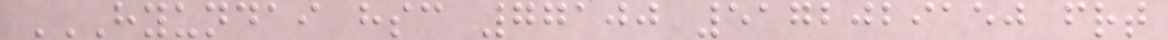HYUNDAI HSC 77100 5172029150 FRT
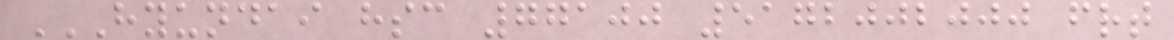HYUNDAI HSC 77100 5172002000 FRT
